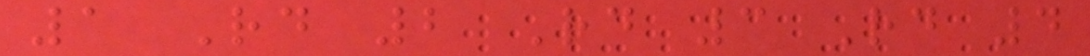1 Rd 2 Rd 3 Rd 4
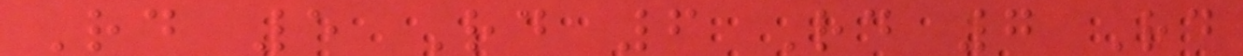Rd 5 Rd 6 Rd 7 Rd
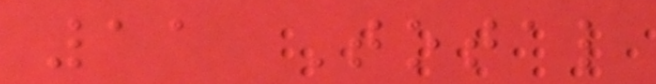11 Total
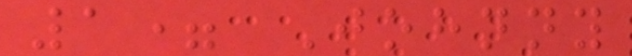1= Johnny
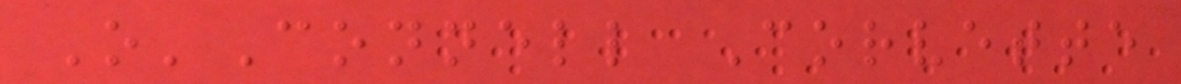O'Connell Corvette
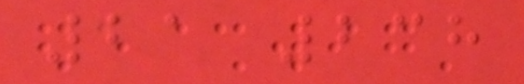21 238
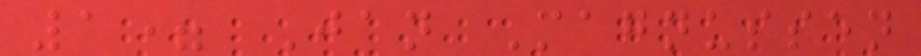1= Jan Magnussen
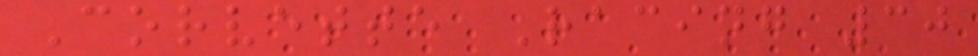Corvette Racing 30
